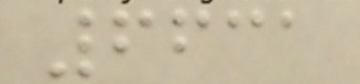6631
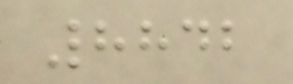8842
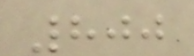800
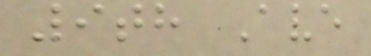9th Ave
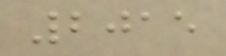2015
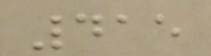415
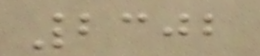2302
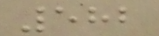582
